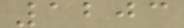1203
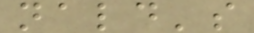nald's
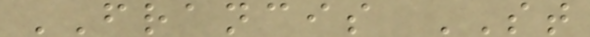FRANCIS ST
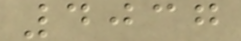4037
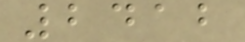2412
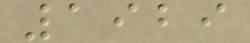1929
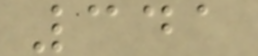341
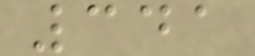341
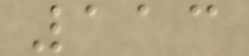113
